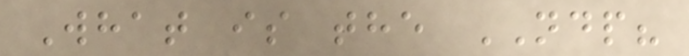What is the NDP?
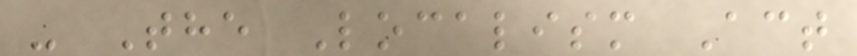- The Localism Act
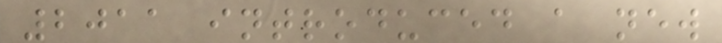2011 introduced a new
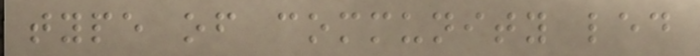type of community led
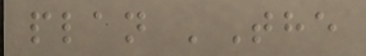plan 'The
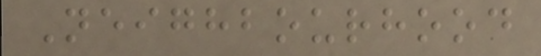Neighbourhood
